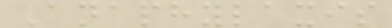Anaphylaxis
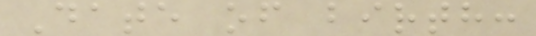Date of birth:
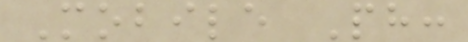Mobile Ph:
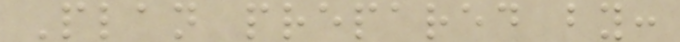Plan prepared by:
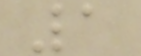1
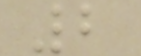2
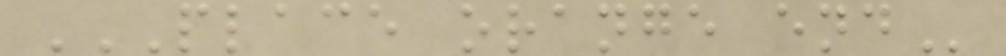PLACE ORANGE END
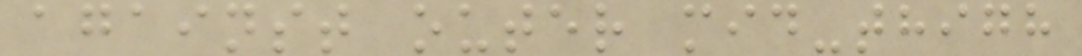against outer mid-thigh
